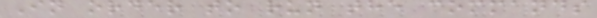In order to run the commands
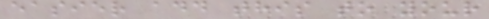easier add this to your
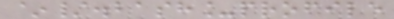~/.bash_profile
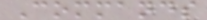Commands
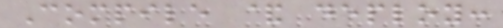Compile & deploy:
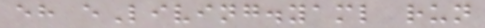eh eLiving.yaml run
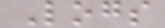Logs
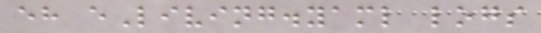eh eLiving.yaml logs
